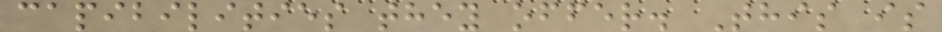capibilities they offer. This is
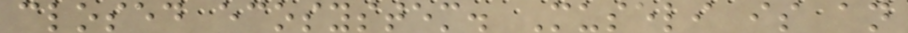closed ecosystem. Museli is an
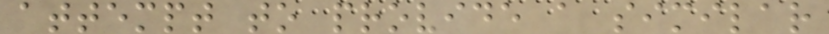attempt to provide a similar
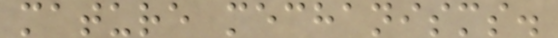mature mechanisms.
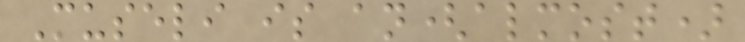Museli is an(almost)
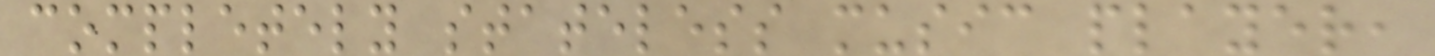completely stateless music player,
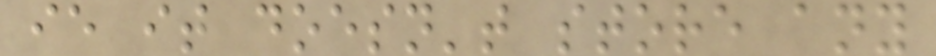ie it doesn't store any
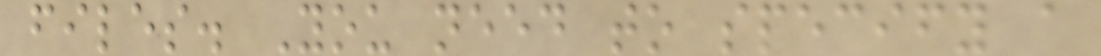files. You need to specify a
